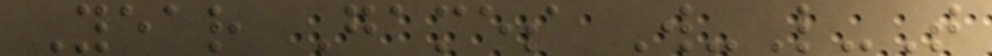Year Games W-L-T
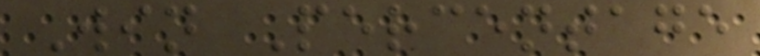Win Percentage
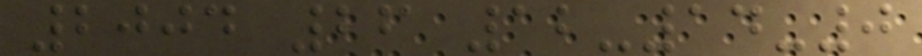2004 26 12-14-0
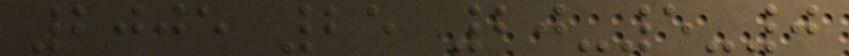2005 25 20-5-0
